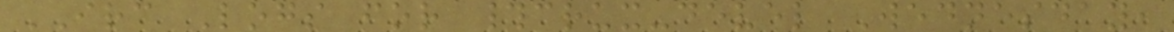IRC Logs for #crux-devel Wednesday,
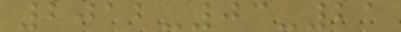2012-03-21
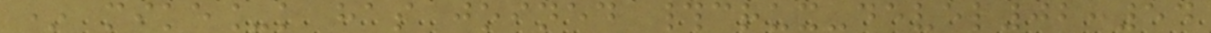* mike_k has joined #crux-devel02:54
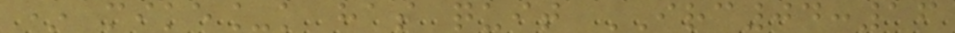* mike_k has quit IRC04:16
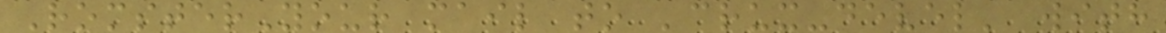RomsterYour mail to 'crux-devel' with
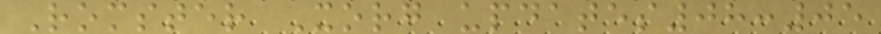Romster Xorg updates08:05
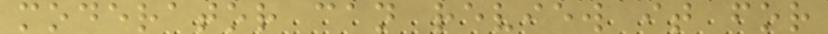moderator can review it for
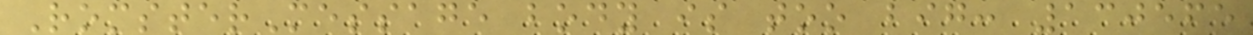RomsterMessage body is too big: 130565
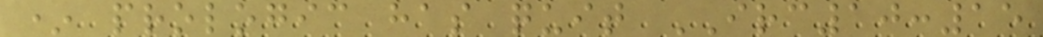* prologic has quit IRC10:15
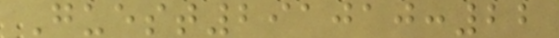Guest291010:22
